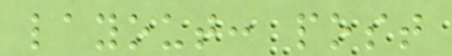layout: post
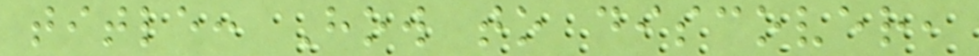title: How to discover,
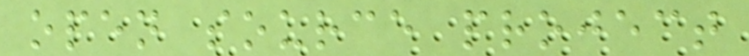open source project
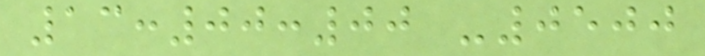13:00:00 -0500
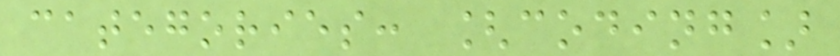categories: [coding]
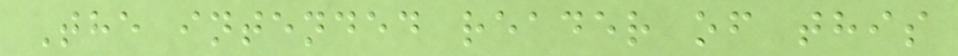The intended reader of this
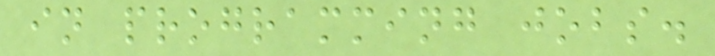in programming jobs.
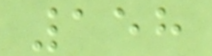158
